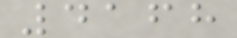4168
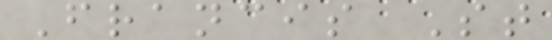Francis St
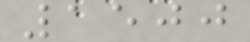1500
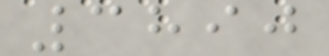3890
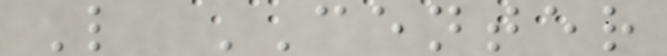L CENTER
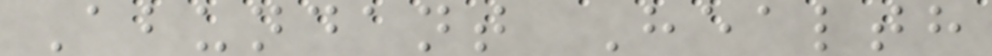Abundant Health
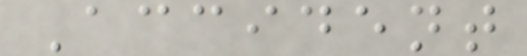Accident
